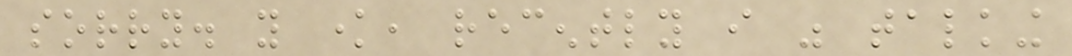sorry. you know, recently i was talking
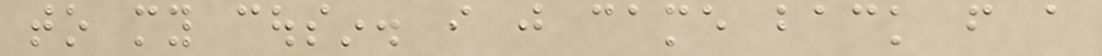to my cousin. i just came back from a
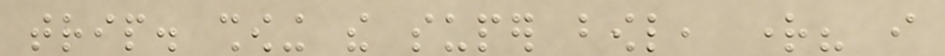trip. showing the super bowl, right? i
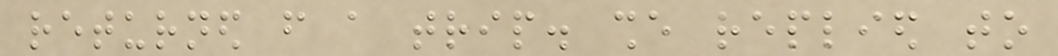returned from a trip. she replied to
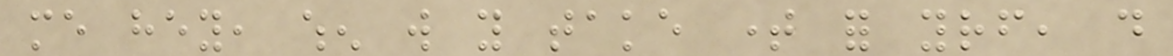me hey, when will you take time for yourself, do
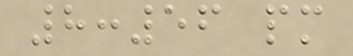8:56 pm
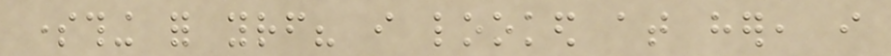something for yourself? i looked at her, i
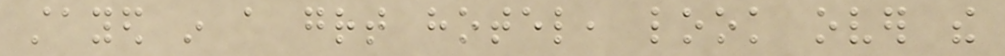stayed in a great hotel, look over the
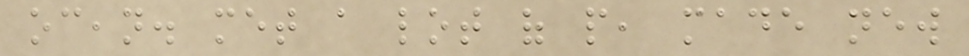ocean. met a lot of people, made new
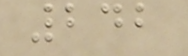242
